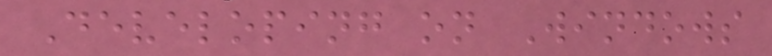Developing on Windows
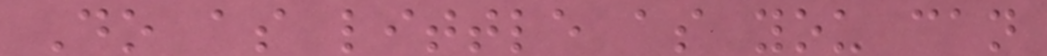Do as little as you can
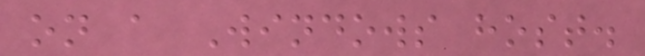on a Windows host.
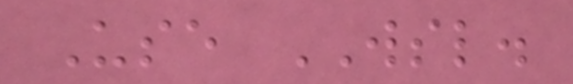Use WSL.
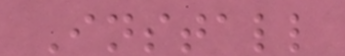Install
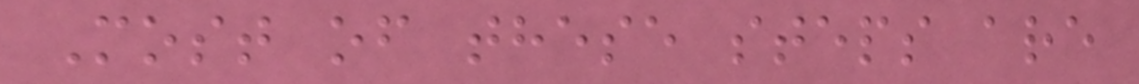Most of these steps are
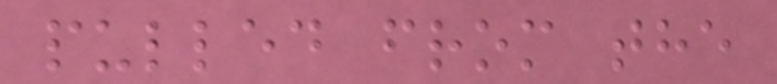pulled from the
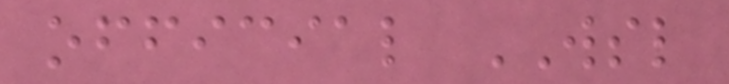official WSL
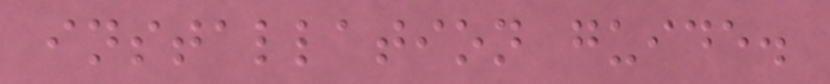installation guide.
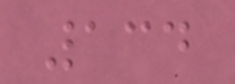134
